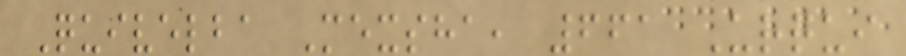Quivelba Mexsha, 661 Urqui
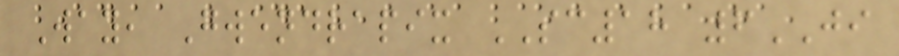Way, Gwendrapix SC18 6JI
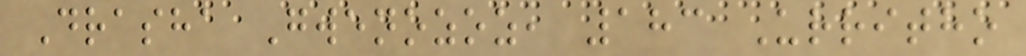Drasha Gwenozoz, 183 Urritho
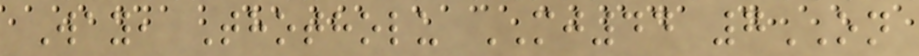Way, Thotholu MJ44 7ON
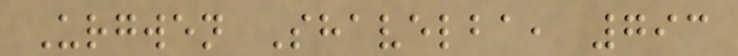Urgwen Shavelba, 793
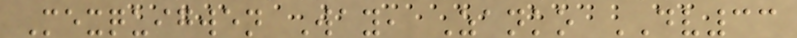Mexquigwen Way, Zanko DV33
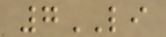7LI
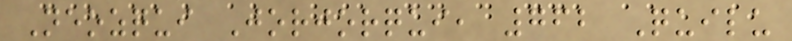Neozqui Jorjorqui, 762 Quilu
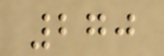270
